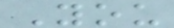You
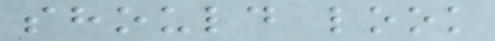should look
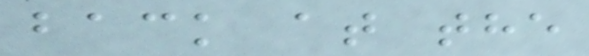back at the
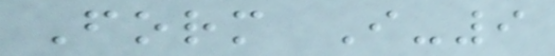Form I-9
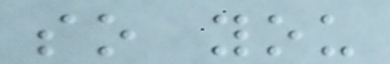so you
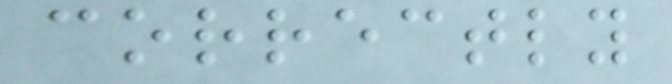correctly
